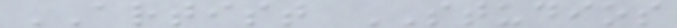ARTIST STUDIOS
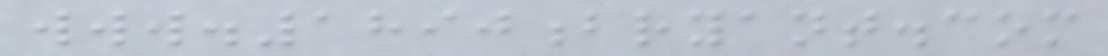www.1890bryant.com
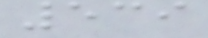539
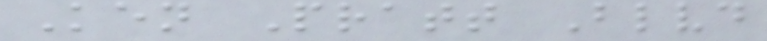Ken Pratt Blvd
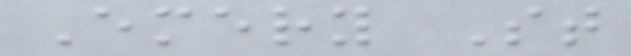Emery St
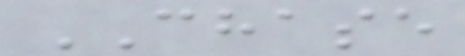CHASE
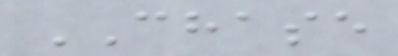CHASE
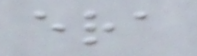era
